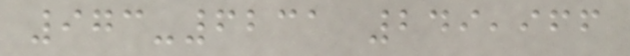973-6231 249,966
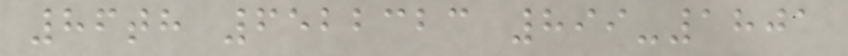86th 6522323 899-1801
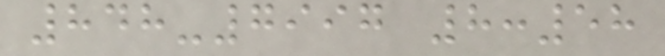848-7997 8:58
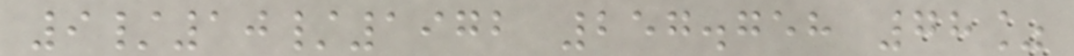9/10/1972 257.758 78%
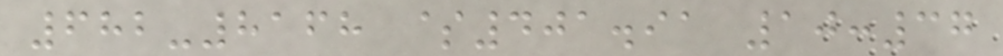682-8168 $401.91 10:37
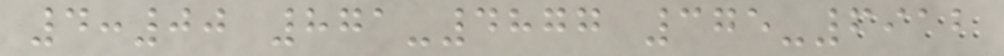4:00 871-4877 375-6912
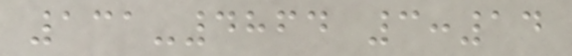131-4864 3:14
